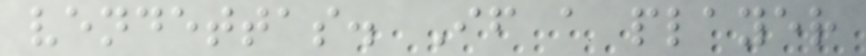vendettas. If a player
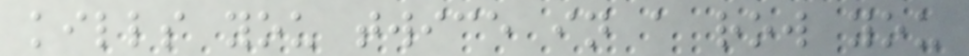kills you twice in a row you
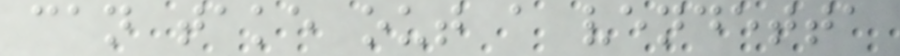can take out a vendetta
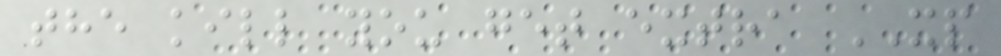the kill you get extra XP
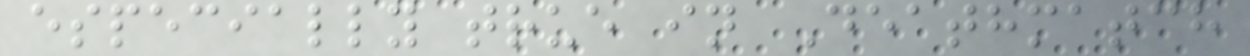especially true in Deathmatch
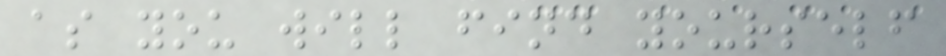as you will find yourself
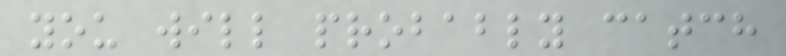you will probably catch
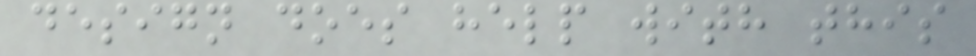design does help with this
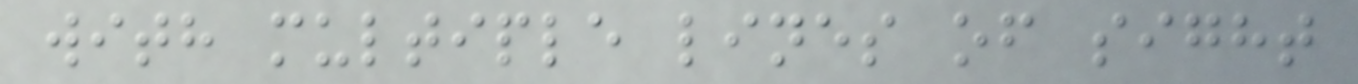with multiple lines of sight
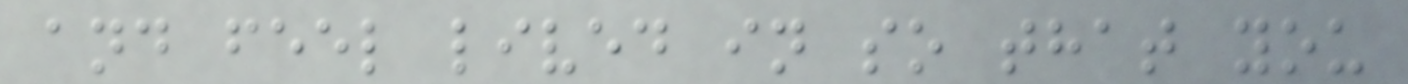and feel lived in so that you
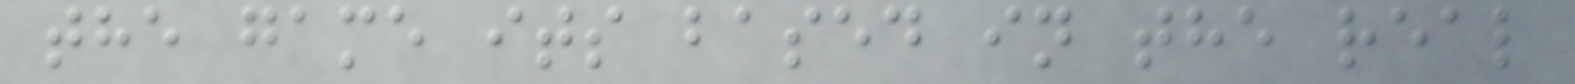the game its based in the real
